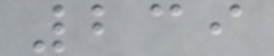239
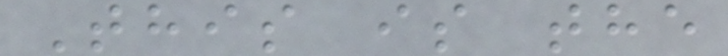This is the
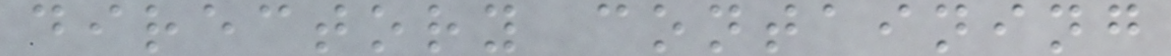directory containing
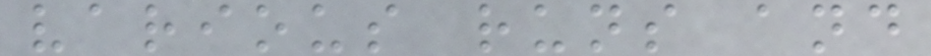various runs and
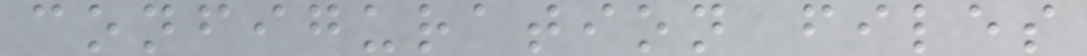configuration files
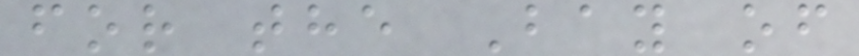for the Bay of
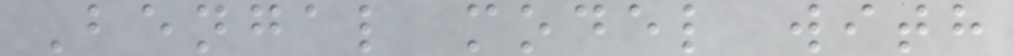Bengal model with
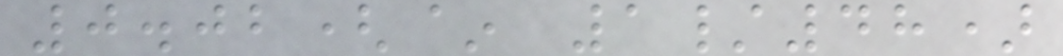0.02(~ 1/48)
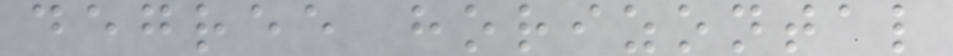degree horizontal
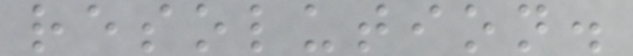resolution.
